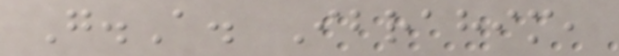G.A. Ibrahim,
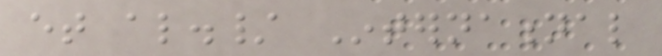et al./ International
